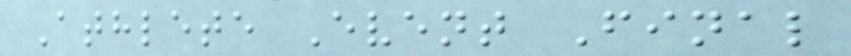Athlete Event Final
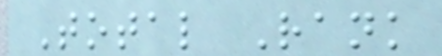Total Rank
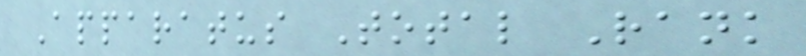Apparatus Total Rank
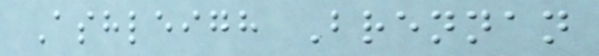Ashleigh Brennan
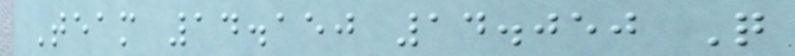Team 14.150 14.050 Q
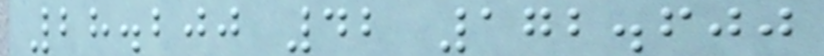28.200 42 172.600
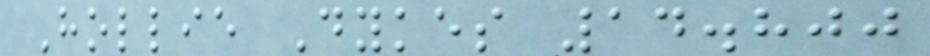Hollie Dykes 14.800
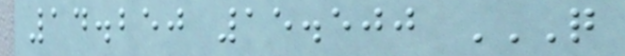14.250 15.500 Q
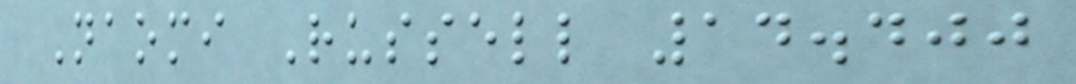Naomi Russell 14.400
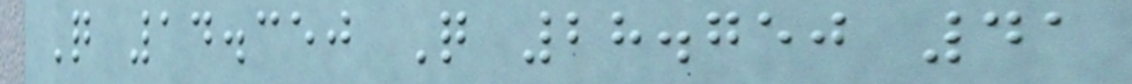Q 14.350 Q 28.750 41
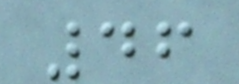46
